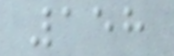158
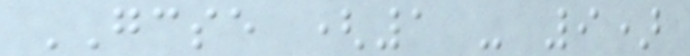GCSE (1 - 9)
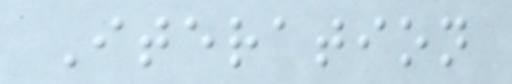Iteration
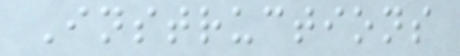Instructions
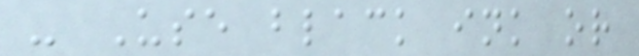- Use black ink or
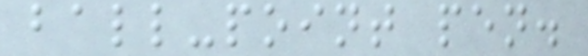ball-point pen.
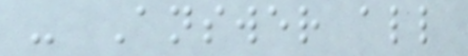- Answer all
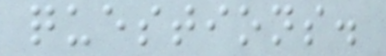questions.
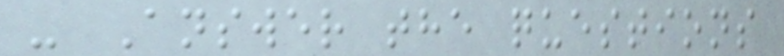- Answer the questions
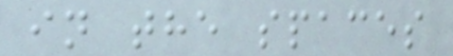in the spaces
